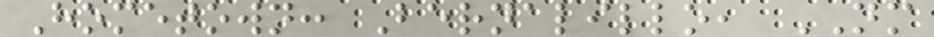Hometown: Bernalillo, NM
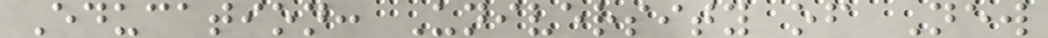Education: University of New
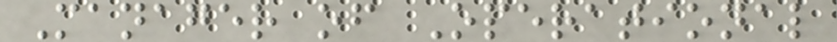Manager of Operational
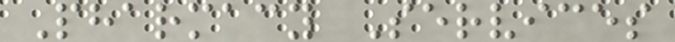Pharmacy Services
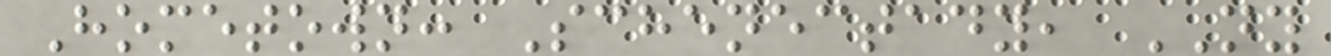Hometown: Schenectady, NY
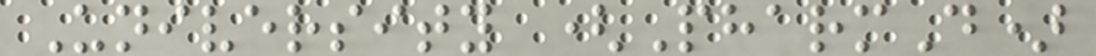University (PharmD)
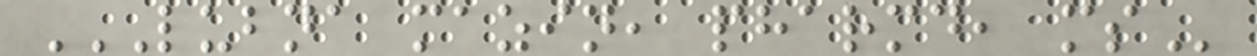LUBNA MAZIN, PHARMD, MS
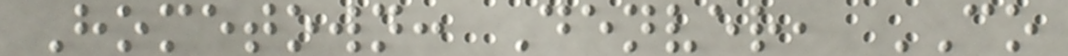Hometown: Denver, CO
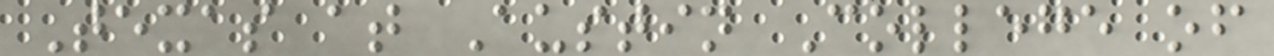Texas at Austin College of
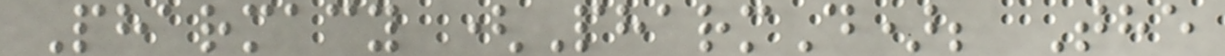Pharmacy (PharmD); The
